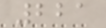221
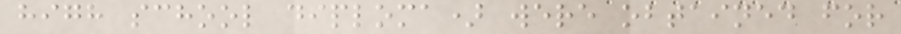high school diploma) were obtained for
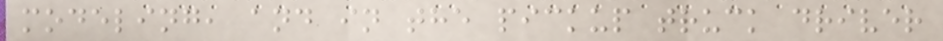modeling, and in the pickup truck driver
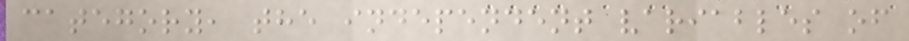category, the independent variables of
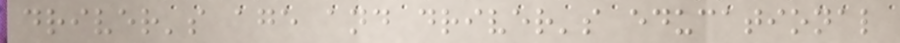driver's age and driver's educational
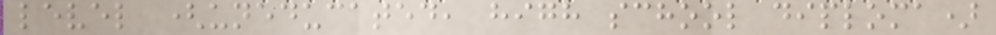level (uneducated, high school diploma)
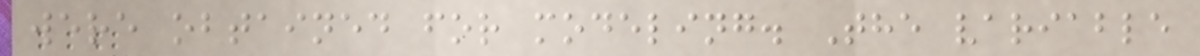were obtained for modeling. The variable
